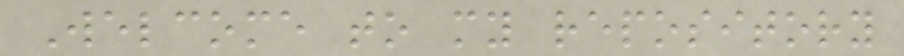Welcome to my repository
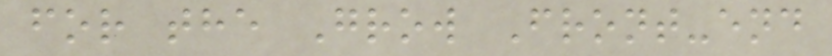for the Grow Front-end
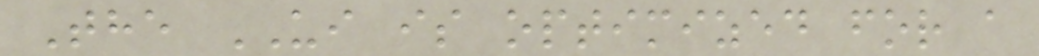The UI is optimized for a
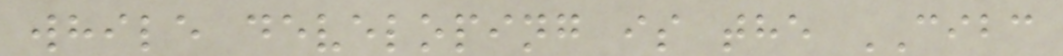while developing is the CIBC
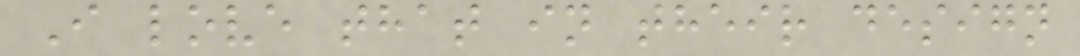I love that in their design
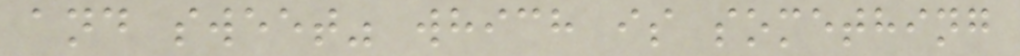and sweet" which is something
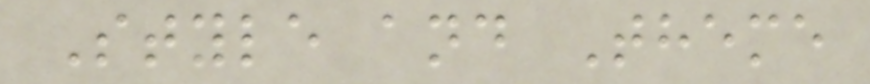Style and Theme
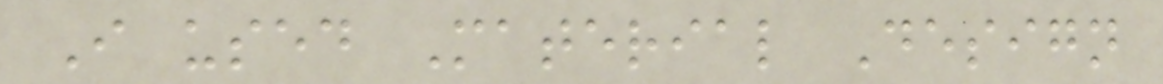I used Material Design
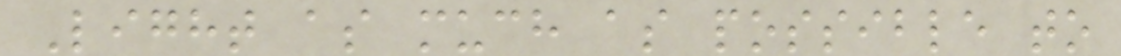Light as much as possible to
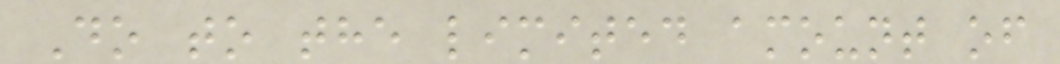Do to the limited amount of
